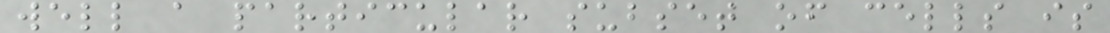well a particular subset of cells is
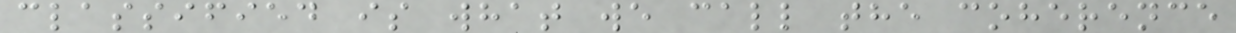classified is what we call the coherence
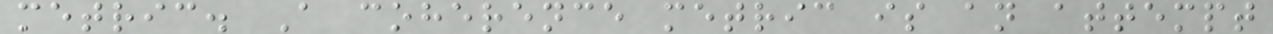metric. A coherence metric is an attempt
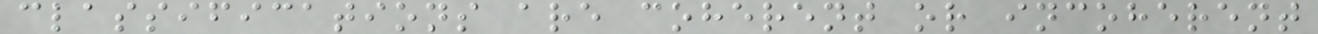classifications are coherent or incoherent
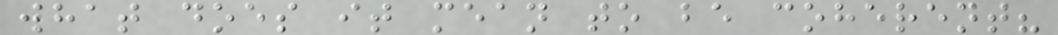what does it mean to be coherent?
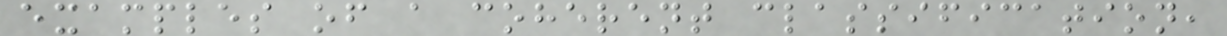examples of a coherent classification,
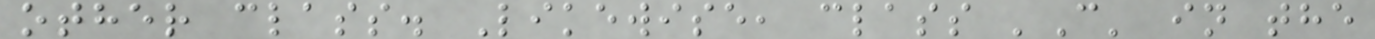other class. Likewise, class 'C' in the
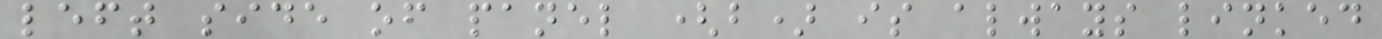left side of panel (b) is always linked
